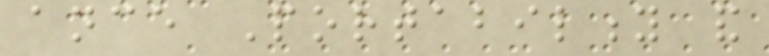ance Portability and
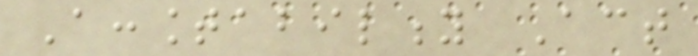Accountability Act
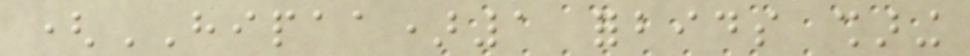(HIPAA)1 forbids sharing
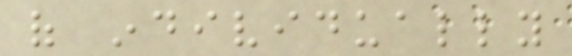of individually
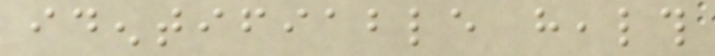identifiable health
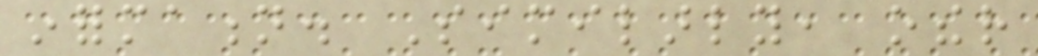information. Similarly, other
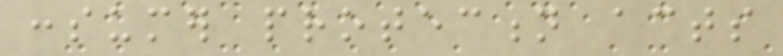consumer protection acts
